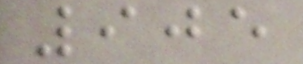905
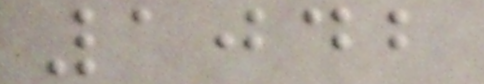1042
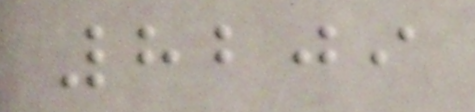8209
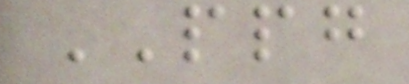PPG
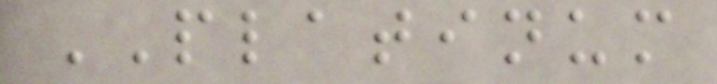PLATINUM
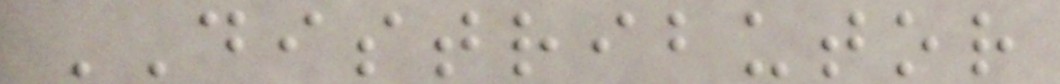DISTRIBUTOR
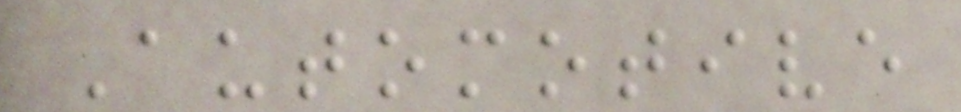Automotive
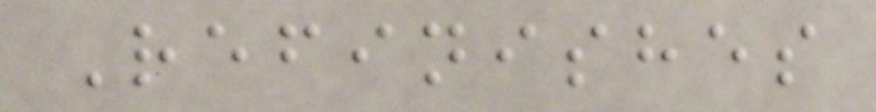Refinishes
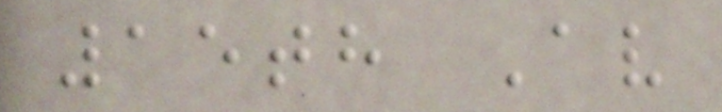15th Av
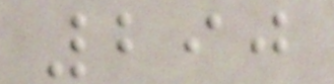290
